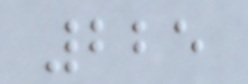225
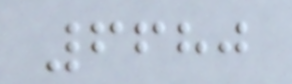6680
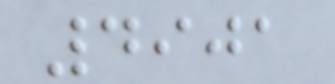4901
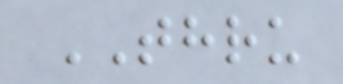THRU
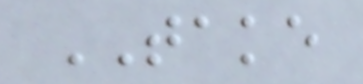TAKE
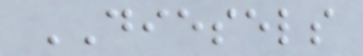DIESELS
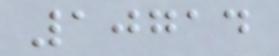10714
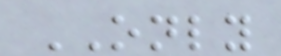ONLY
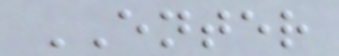ENTER
